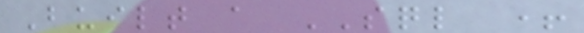Built a SQL +
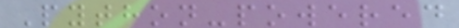Python-powered
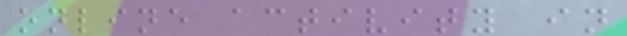online activity in
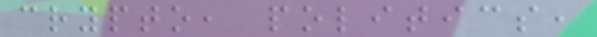crypto, politics,
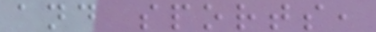and sports,
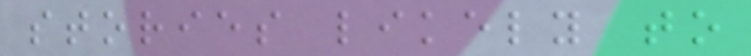stories likely to
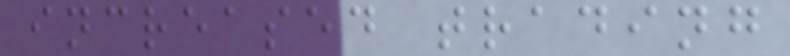increased trading
